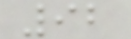92
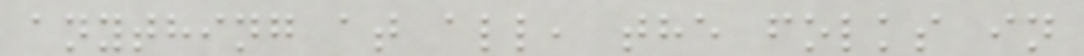anything at all, the folks in
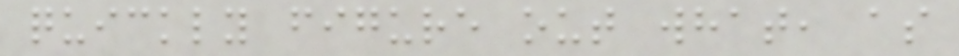quickly figure out what, as
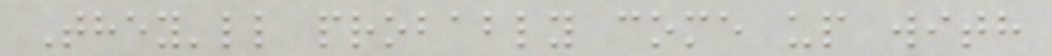They'll probably come up with
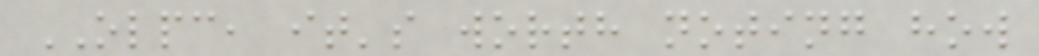OLPC, it's worth noting how
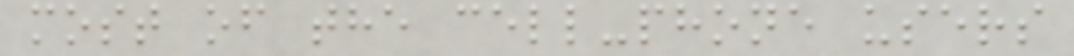most of the cell-phone users
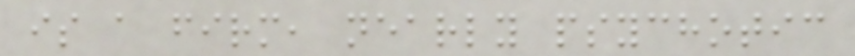is a firm, nearly psychotic
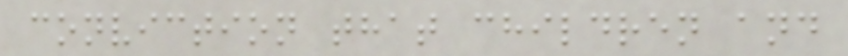conviction that children and
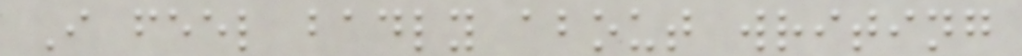I feel badly about writing
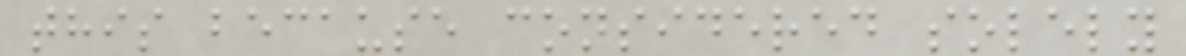this because considered solely
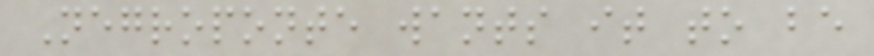Negroponte wants it to be
